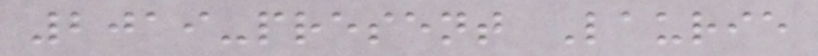2019-present Laurie
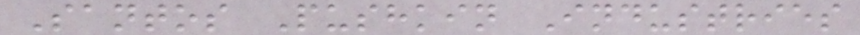Santos Pushkin Industries
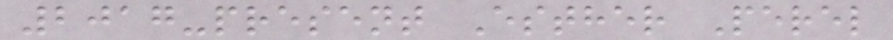2017-present Esther Perel
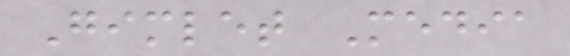Gimlet Media
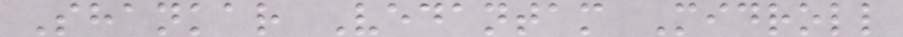Shankar Vedantam Midroll
